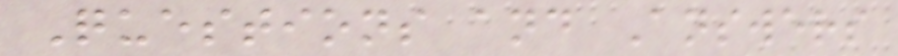Questions and Answers
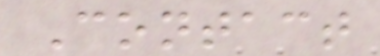Contact
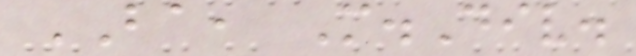BA, M.Div.
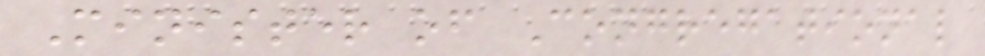Minister of Congregational
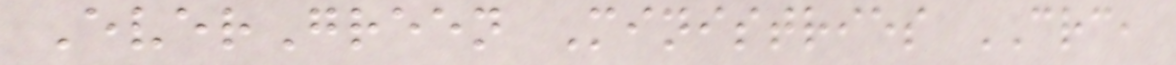EverGreen Ministries CRC,
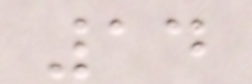14
